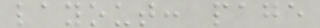layout: page
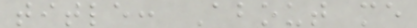title: About me
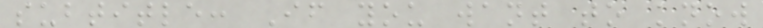subtitle: If you want to know
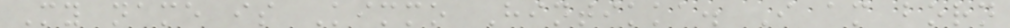My name is Kimmo Hintikka. I am born
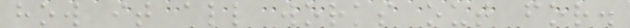how it all works out for.
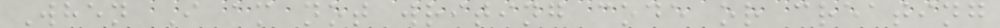When I am not writing code or creating
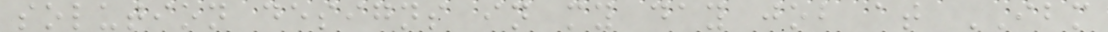solution designs in my day job at IBM
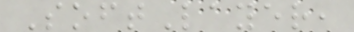SoftLayer,
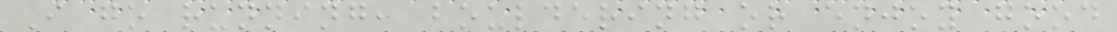I go running, bouldering or enjoy good
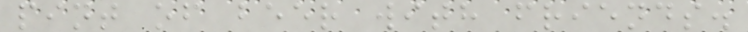pint of beer with friends.
